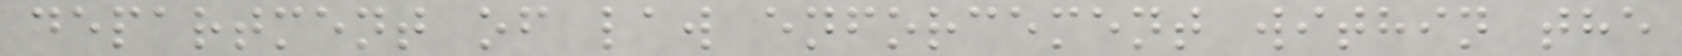department of law enforcement within the
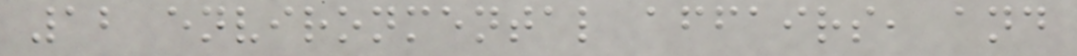12 environmental affairs, and
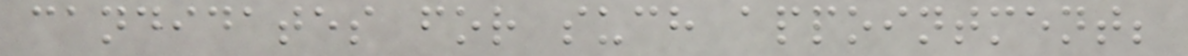candidates for such appointment;
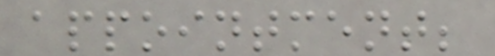appointment;
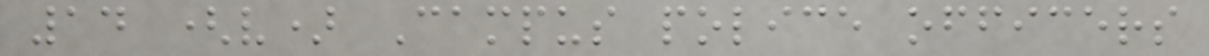14 (v) Campus police officers
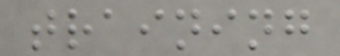training
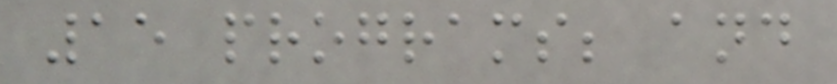15 programs; and
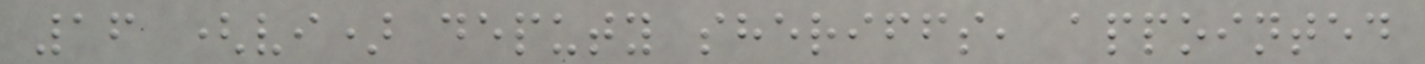16 (vi) deputy sheriffs, appointed
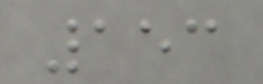153
